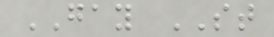GAY ST
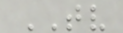TV
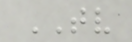TV
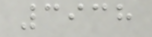3938
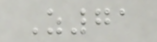Z71
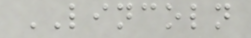LINCOLN
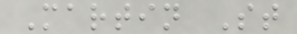Martin St
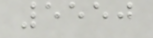5550
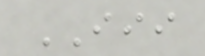III
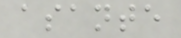asante
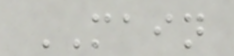MAIN
